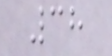38
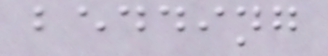bedding
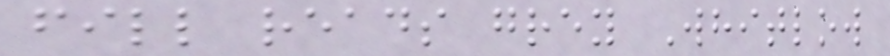fill reads grey Whitlow
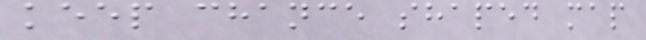keep chance shaped map
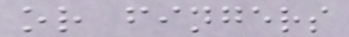or fingers
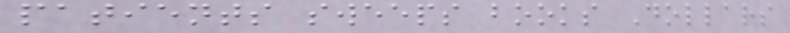patients sweeps books Dollars
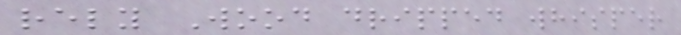rely Wood dripped whisper
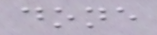done
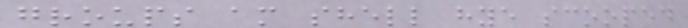groups am shell hye scooped
